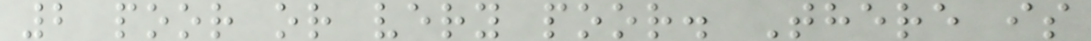2 poor or very poor. There is
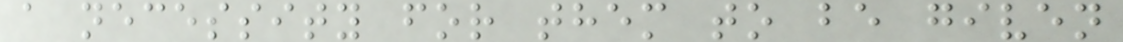a necessity for them to be given
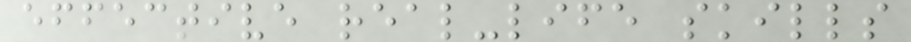effective real-life skills
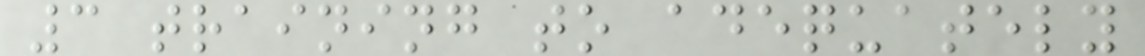3 training to adequately
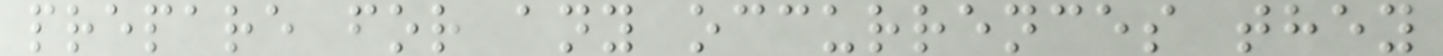prepare for any occurrences they
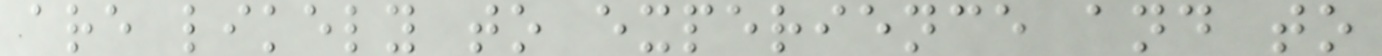are likely to experience and to
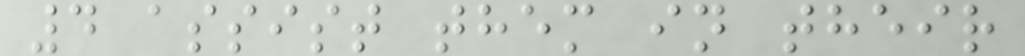4 assist them in their
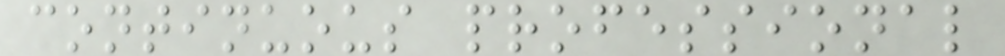continuous professional
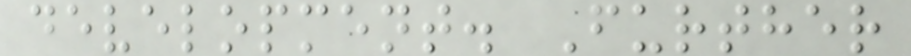development. Further
